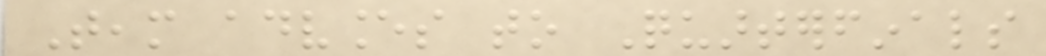Team advances to Quarterfinals
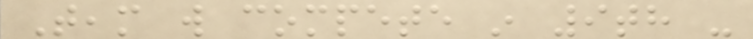Team will compete in 9th -
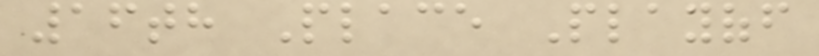16th Place Playoff
